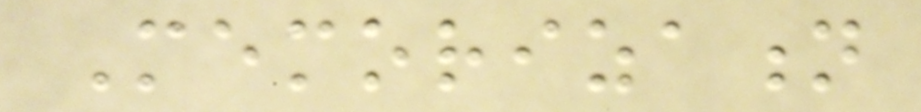Memorization
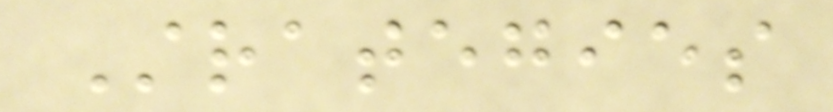Strategies
